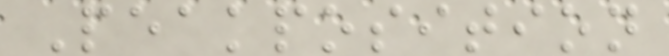Peakposition
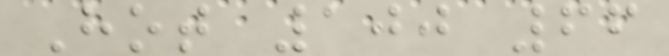Hot 100 66
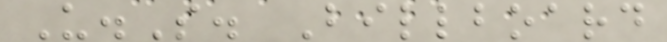U.S. Billboard
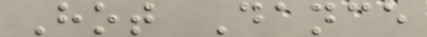Hot Dance
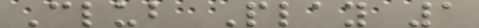Club Play 1
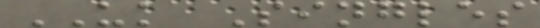UK Singles
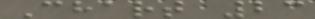Chart 23
